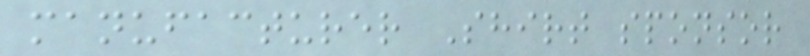manufacturer Shirt sponsor
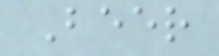Beer
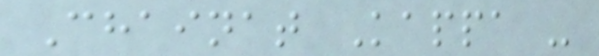Chainat Kappa -
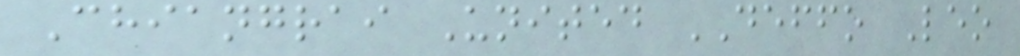Chiangrai United DEFFO Leo
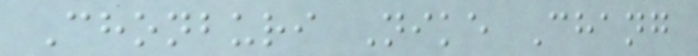Chonburi Nike Chang
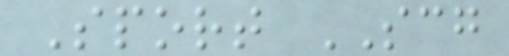Sport SCG
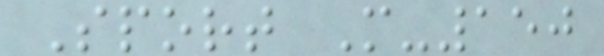Sport M-150
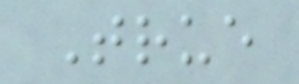True
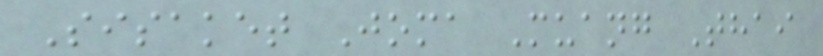Sisaket Joma Muang Thai
